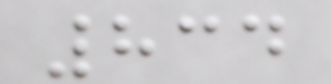834
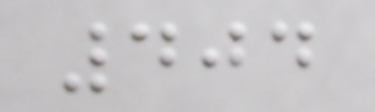404
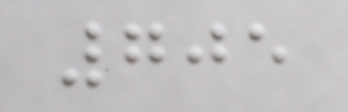705
